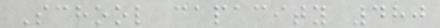School capacity 480
